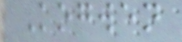Kogwen
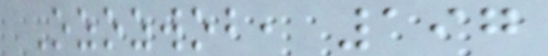Ozozwob, 197
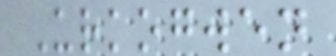Urkogwen
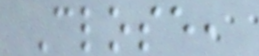Close,
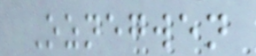Oznegwen
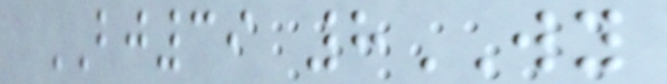BJ39 8WY
